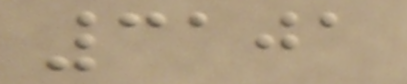3101
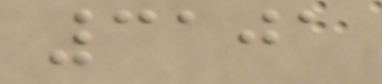3101
